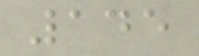145
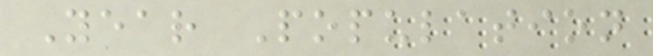Year Population
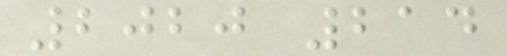2020 214
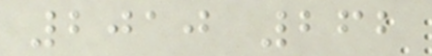2010 262
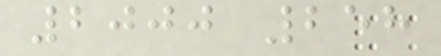2000 258
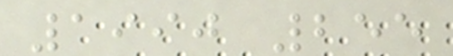1990 255
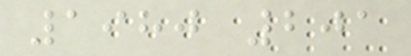1980 201
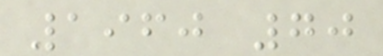1960 70
